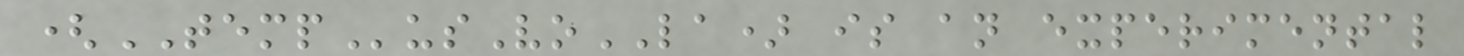(TEMPusVoLA) is an experimental
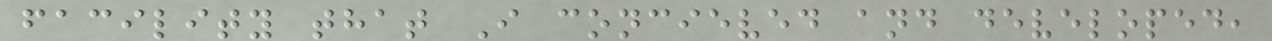facility that I concieved and developed,
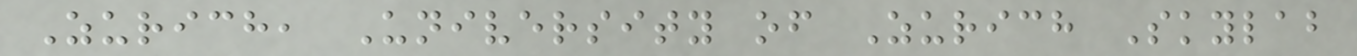Zurich, University of Zurich Skylab
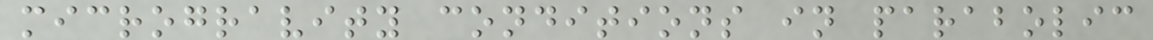microgravity conditions in parabolic
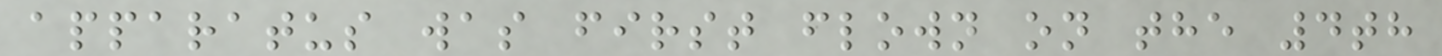apparatus was first flown on the 4th
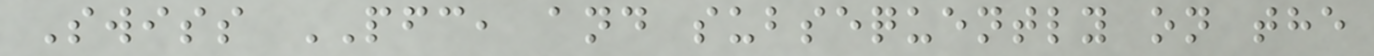Swiss PFC, and subsequently on the
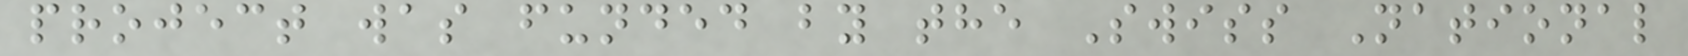project was funded by the Swiss National
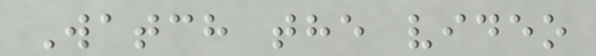Watch the video
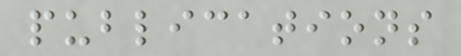publications
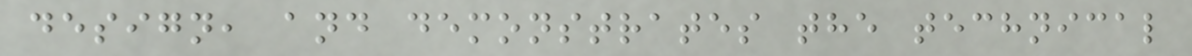design, and demonstrates the technical
